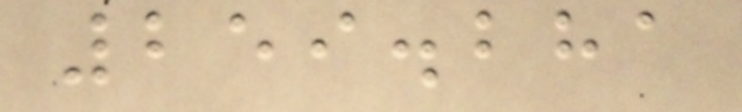259.281
